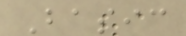Basic
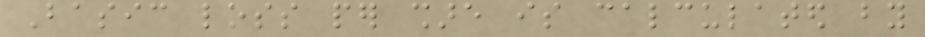Basic loss per share is calculated by
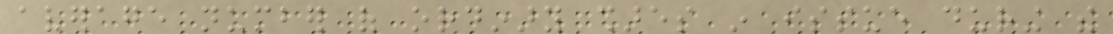average number of ordinary shares in issue during the
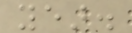year.
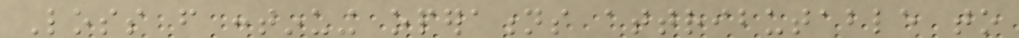Loss from continuing operations attributable to
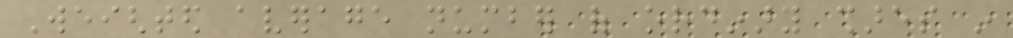Weighted average number of ordinary shares in
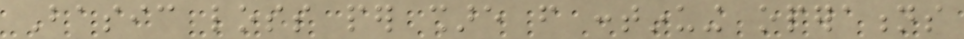Basic loss per share from continuing operations
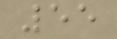55
